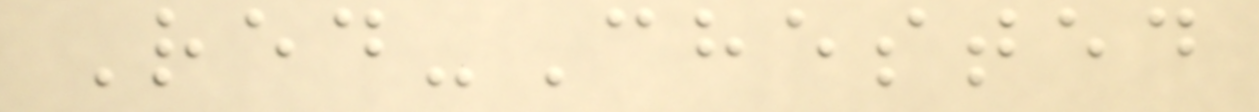Red-Chested
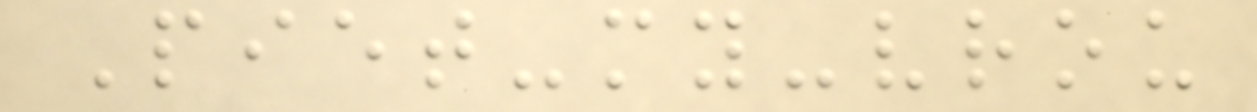Piet-my-vrou
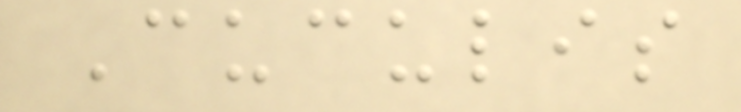Cuculis
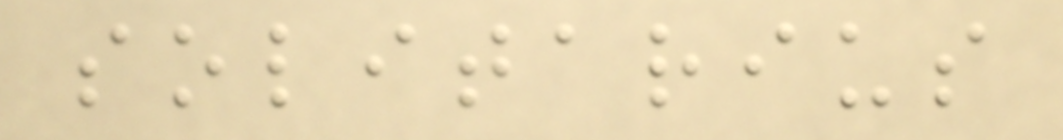solitarius
